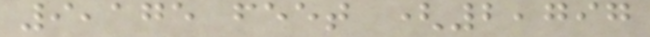9,175 feet (2,797
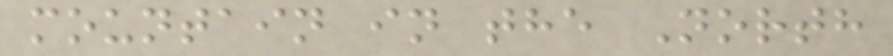mountain in the North
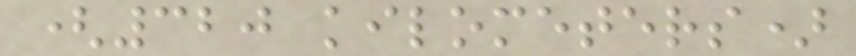(320 kilometers)
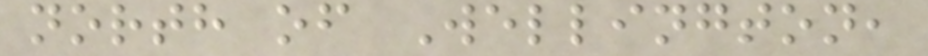north of Wellington,
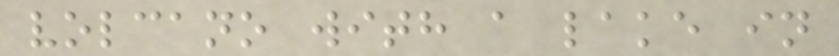volcano with a lake in
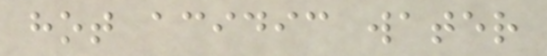hot acidic water
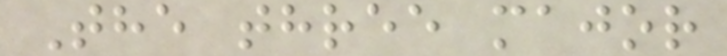The three major
